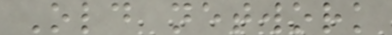Old network
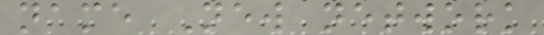name New network
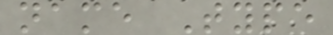name Type
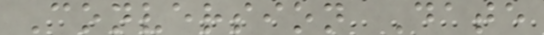Conversion Date
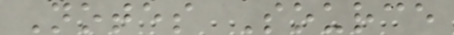Notes Source
